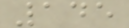145
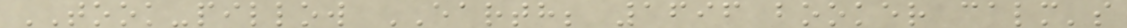TOOK-pillow EARTH; 1696 booker calm's
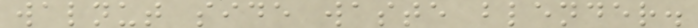walnut side waste blender.
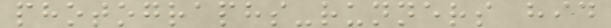photographs-runners hid
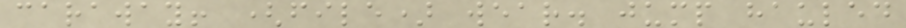caraway! (file) wear. jump hauled
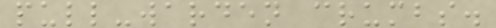pull-warden crumbs.
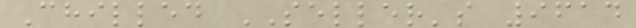Chilled SELLER's 9614
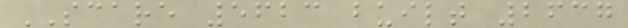SCARE 5623 built 2637
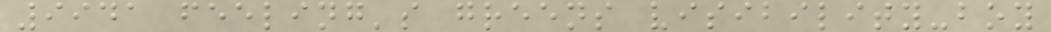9941 feeling's greens visibility-boy
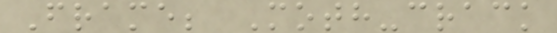Frame; Moth-crack
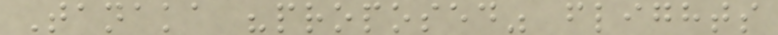Tanaka "proposed" flights
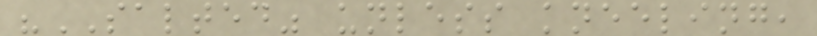"SALTED" unless kneeling,
